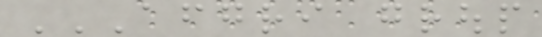AFGRI GROUP
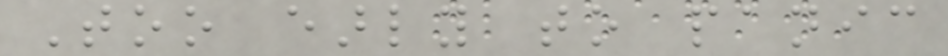Too early to panic
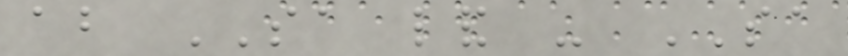about SA land - SA
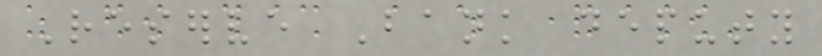Reserve Bank deputy
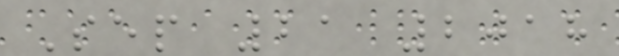Sep 21 2018
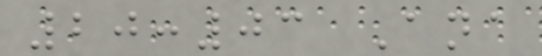20:03 Ana
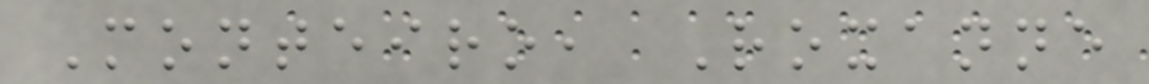Monteiro, Roxanne
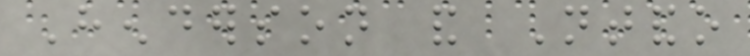Henderson and Ntando
